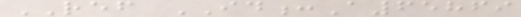REF ID:A65869
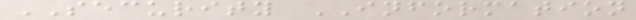SECURITY INFORMATION
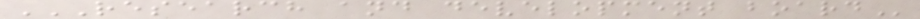RESEARCH AND DEVELOPMENT BOARD
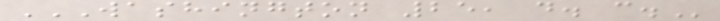WASHINGTON 25, D. C.
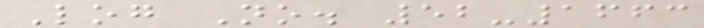Log No. 52-1663
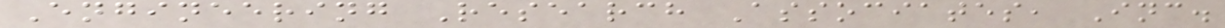Engineering Research Associates, Inc.
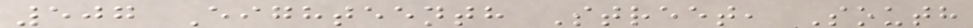507 Eighteenth Street, South
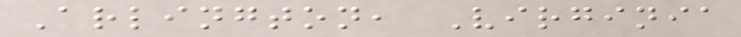Arlington, Virginia
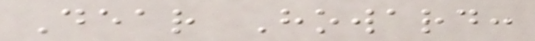Dear Howard:
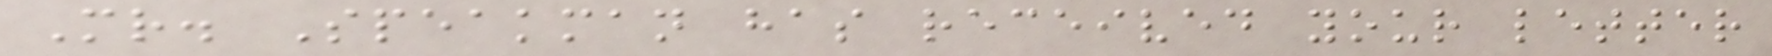Mr. Speakman has received your letter
